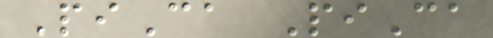PiCa PiCa
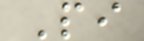Pi
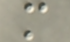m
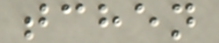tchen
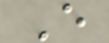E
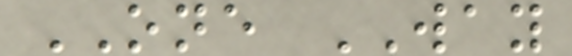ONE WAY
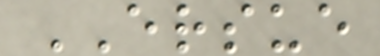ERSUE
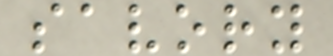savory
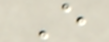E
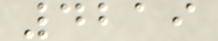4219
